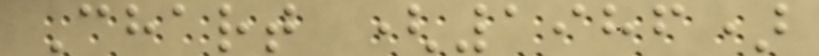Chart (1986)
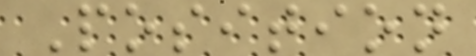Position
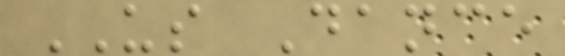US Dance
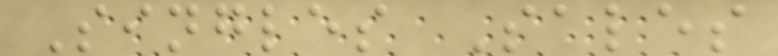Singles Sales
